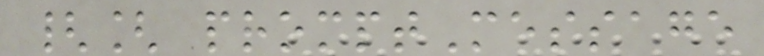{[ promptMessage
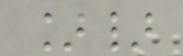]}
